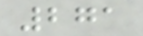271
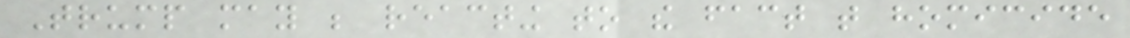Trump may be reacting to the fact that homicide
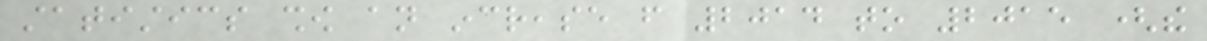statistics show an increase from 2014 to 2015 (the
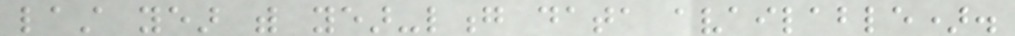last year with year-long data available).
